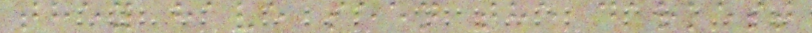they have seen the darkest
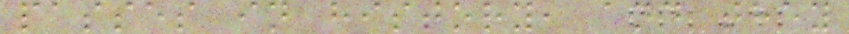passes in history, and they
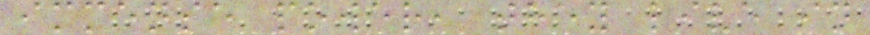immense power, they live in
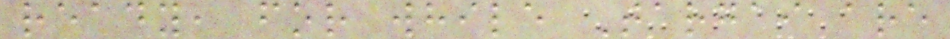ready, for while Targai are
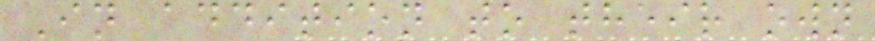In addition to their own
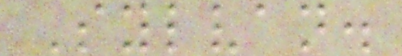Sylvan.
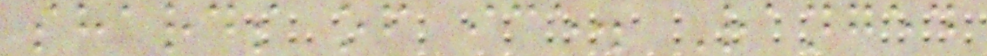shards of ice. Ranged
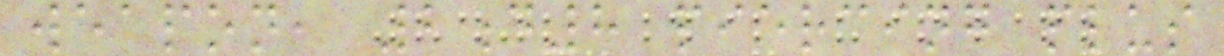weapon, 2d8 piercing plus
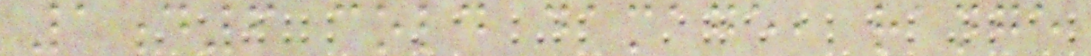1d6 cold damage, range
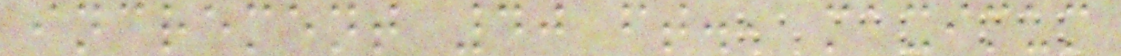increment 40 ft., maximum
